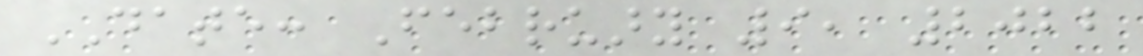DATE: February 9, 2022
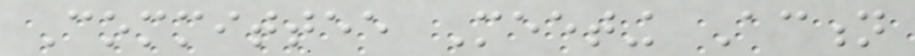Committee Meeting Action
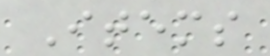Items
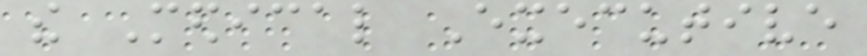the Medical Executive
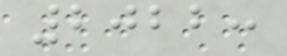2022:
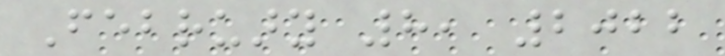February 8, 2022
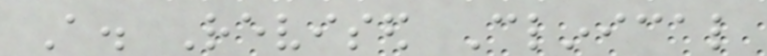A. Revised Clinical
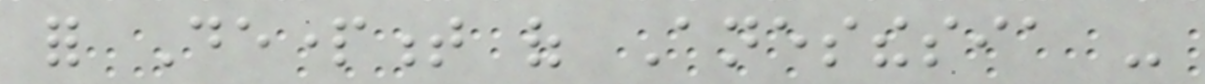for Department of Anesthesia -
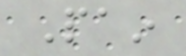Pain
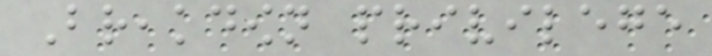Breakdown privilege
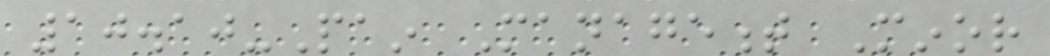10.10-Pain Management Minor
